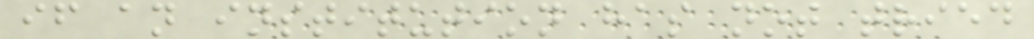if an institution has not tried
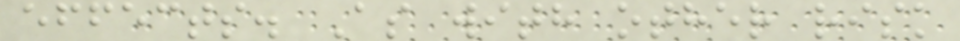effects. As with other risk
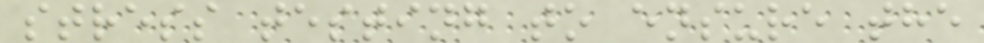stress testing to ensure the
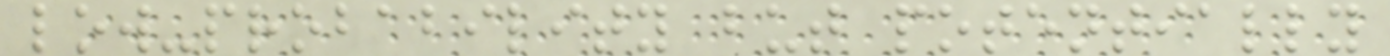low-probability but potentially
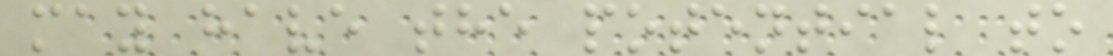may have the potential to
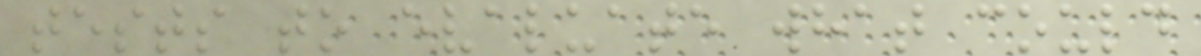tests to evaluate what could
